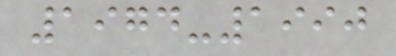1974-1990
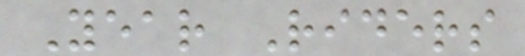Year Riders
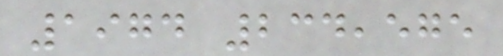1974 234,575
